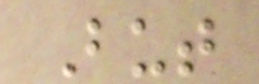But
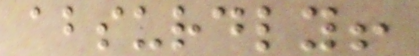absurdly!
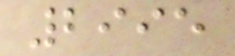2995
